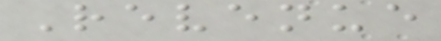Revenue
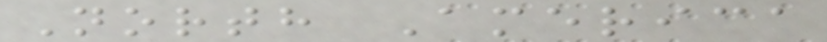North America
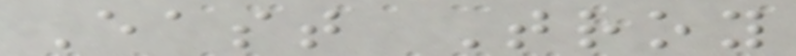East Troy
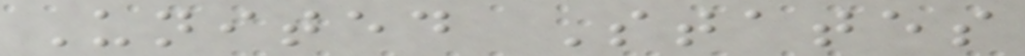United States
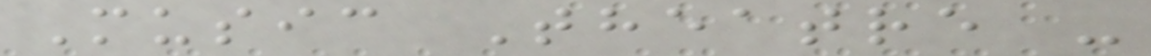Music Theatre -
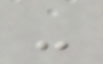-
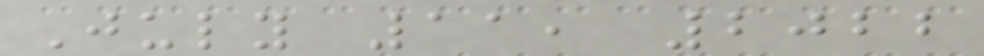July 11, 2022
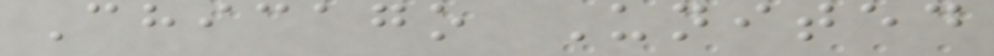Chicago United
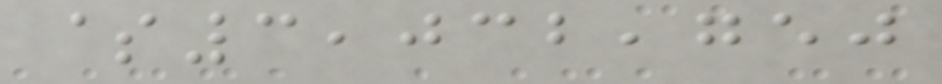$3,032,750
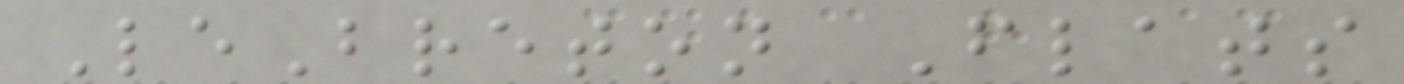LeBreton Flats
